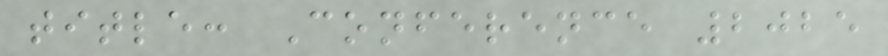title: Conference 2025
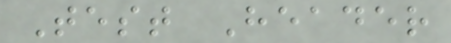Test Header
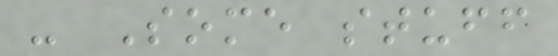- Some stuff
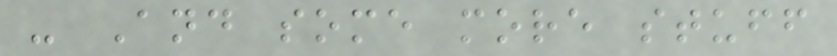- And some more stuff
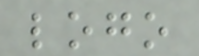logo
